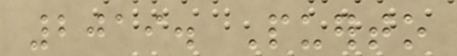2019. Puerto
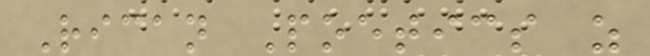Rican Poetics as
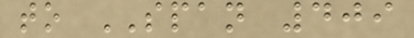to SPAN 409
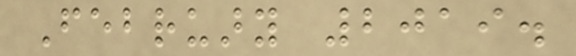February 2019.
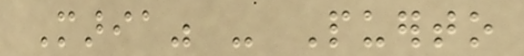Maria" - Puerto
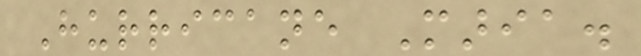Hurricane Maria.
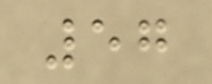57
